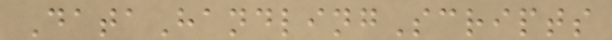DataHandlingScripts
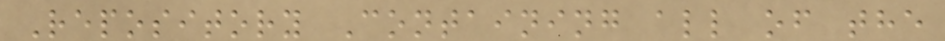Repository Containing all of the
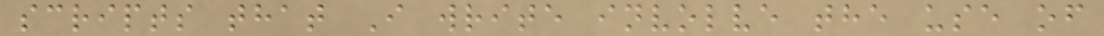scripts that I write involve the use of
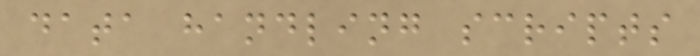data handling scripts
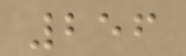256
